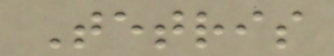Tetris
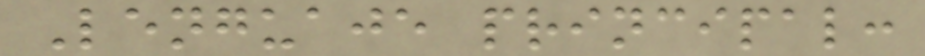Lenguaje principal:
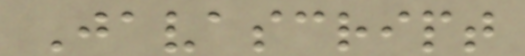Javascript
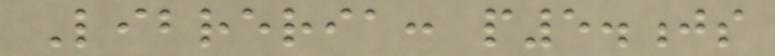Libreria: p5.js
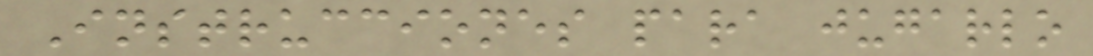Instrucciones para jugarlo
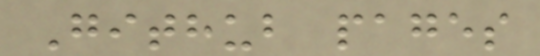Github pages
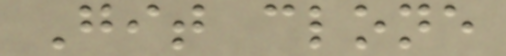Git clone
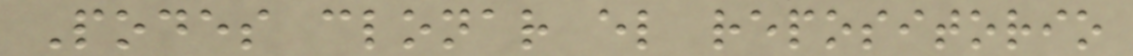Podes clonar el repositorio
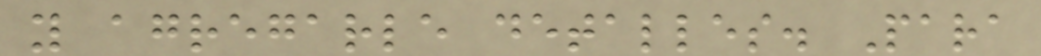y agregarle detalles. Para
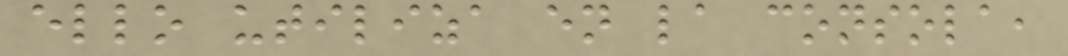ello utiliza en la consola,
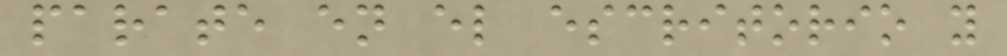parate en el escritorio y
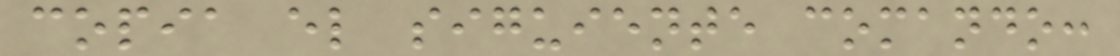copia el siguiente comando:
